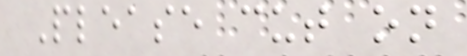Please cut on
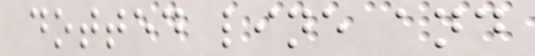dotted line and
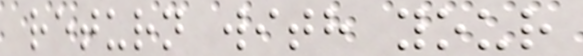return with your
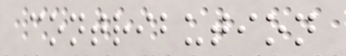contribution
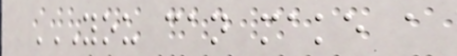YOU CAN MAKE A
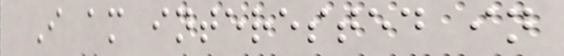I am interested in
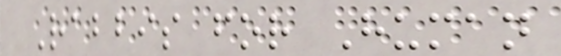Rabbis for Human
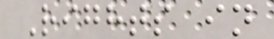Rights in
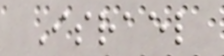Israel
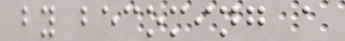by becoming a
